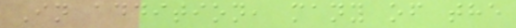In addition, many of the
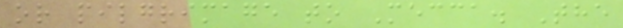or pilgrimage to Mecca. The
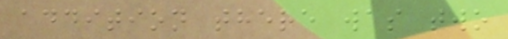addition there was two
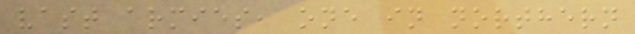vast armies, one in northern
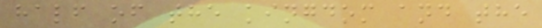half of the kingdom and the
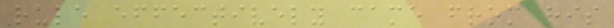rule effectively came from his
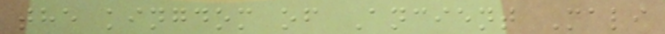the kingdom of Ancient Mali
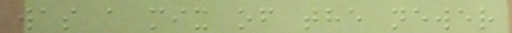was a mix of the newer
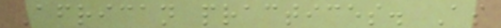African practices. As
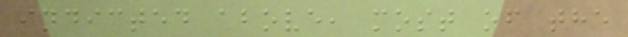indicted above, most of the
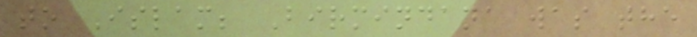to Islam; Birmindana was the
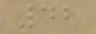42
